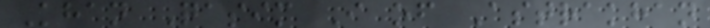Khan Qasim I of Astrakhan
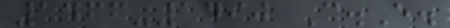1466-1490 C.E.
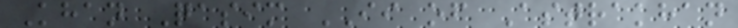Khan Qasim II of Astrakhan
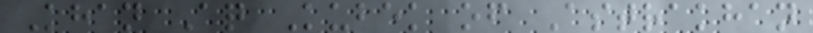Khan Aq Kubek of Astrakhan
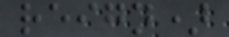reign)
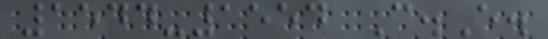1544-1554 C.E.
